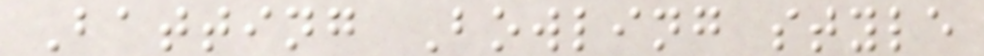Batting Bowling style
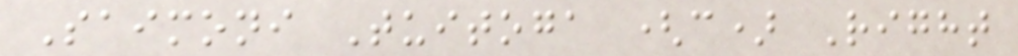Saimoni Tuitoga (c) Right
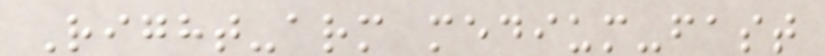Right-arm medium-fast
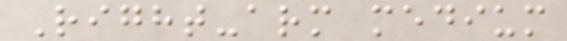Right-arm medium
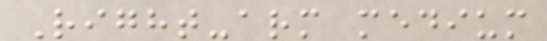Right-arm medium
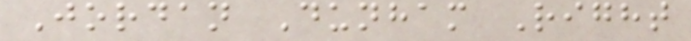Jordan Dunham Right
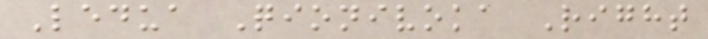Ledua Qionivoka Right
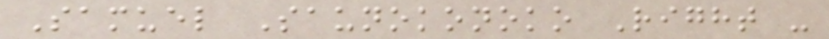Samuel Saunokonoko Right -
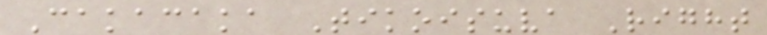Cakacaka Tikoisuva Right
